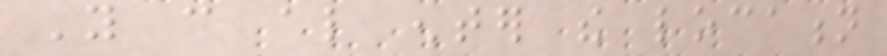You can also enter the location
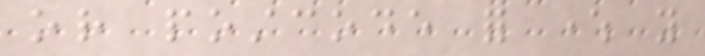or postcode for where you
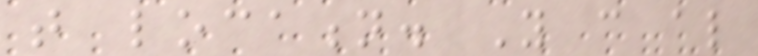that location. You can also
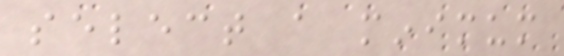select a minimum
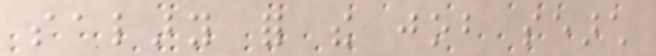salary for the job search
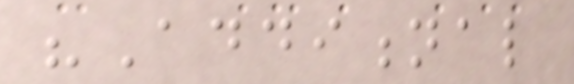"Additional
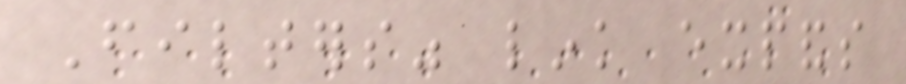Filters" link expands
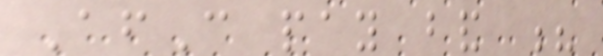AfC pay band ?
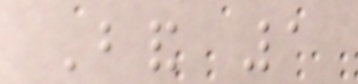Band 1
